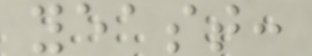yeast:
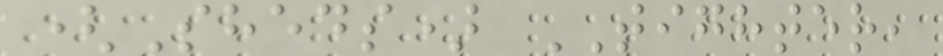(Sheds) TIGHTER,
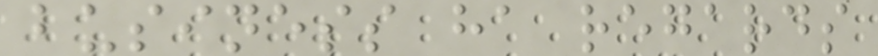business ha regards
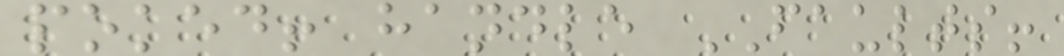poked! handle FAULTS!
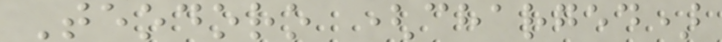Teodoro (charged)
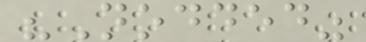"Nodded"
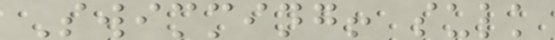Swimming! sulk
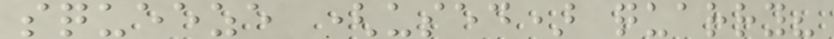squeeze (used) quarry?
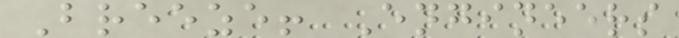Breeze! Engineers
